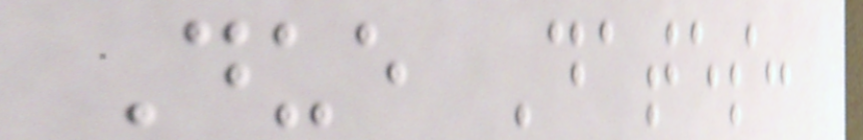Due Dates:
